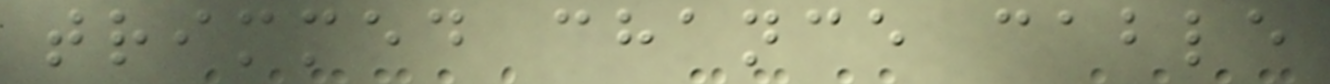trimmed chance cable
